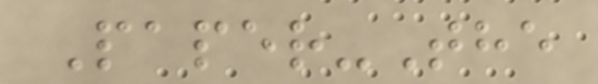Paper-The
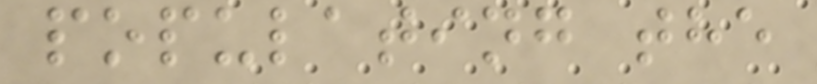populating the
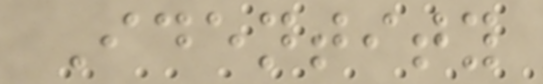Identity
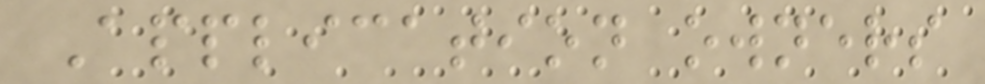Application owners
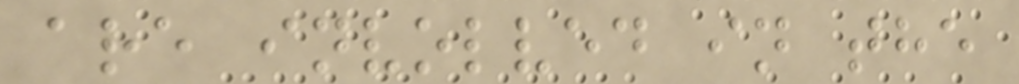are involved in the
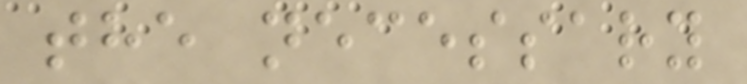the necessary
